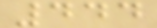444
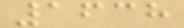1638
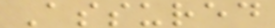Assured
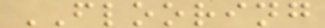FLOORING
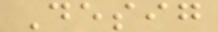Desig
